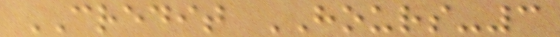CREDIT HOURS-3
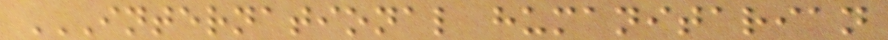INTERNATIONAL HUMANITARIAN
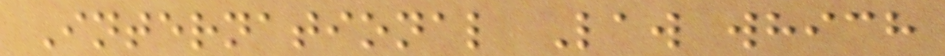International Law which
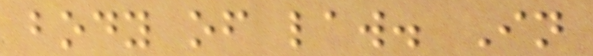body of law. In
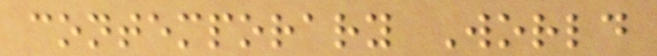contemporary World
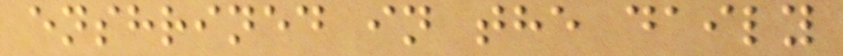enshrined in the daily
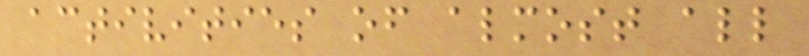activities of almost all
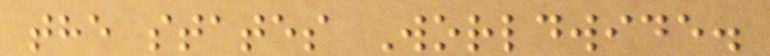the states Worldwide.
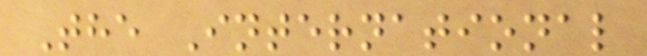The International
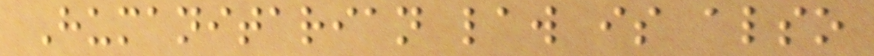Humanitarian law is also
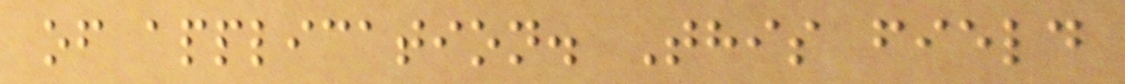of application. This field
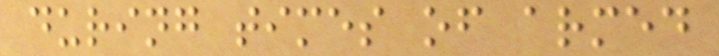during times of armed
